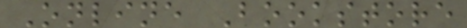Online Bookstore
